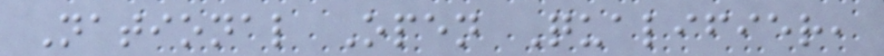National Open Qualifier,
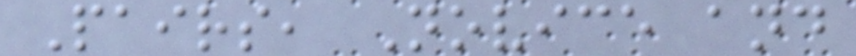Pairs, Novice and
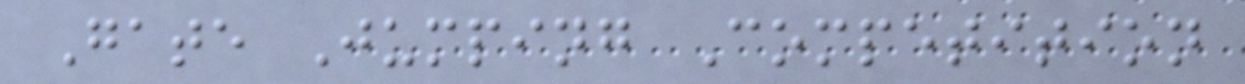Gate Jumping Competition
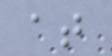at
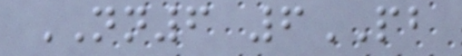NN6 6PB
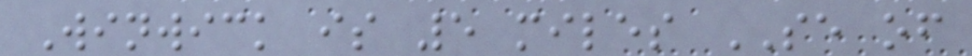Winwick is 5 miles SE of
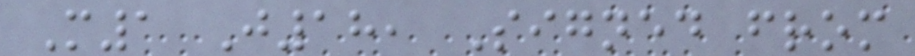M1 J18, Signed from
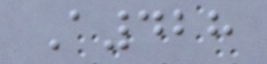A428
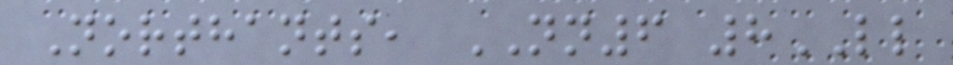Northants, NN6 8LL
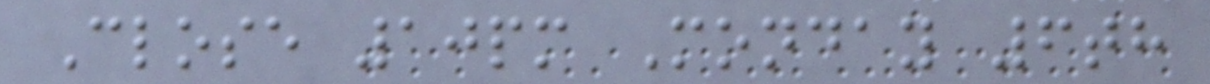Close 10pm Monday 6th
